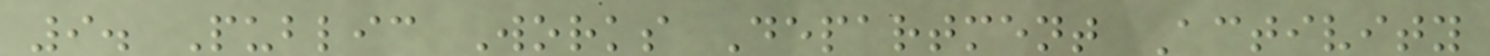9. Public Works Department Activity
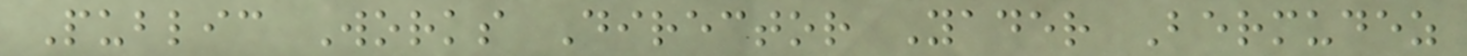Public Works Director Yader Bermudez
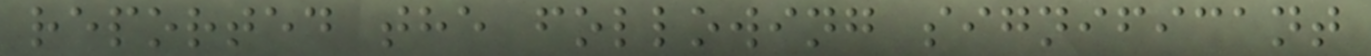reported the following significant
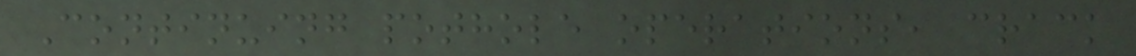Continuing pothole operations, crack
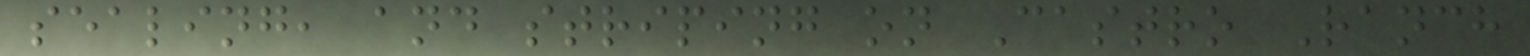sealing, and striping on Castro Ranch
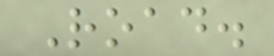Road.
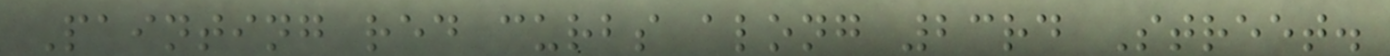Painting red curbs along 23rd Street.
